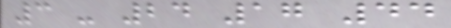3 - 24 17 44
